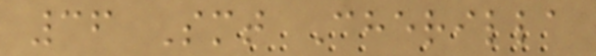36 Smt Cherilla
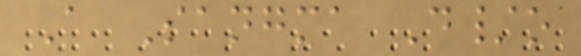A Sangma D/o
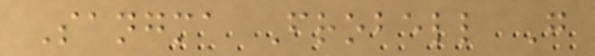Sangma Frobell G
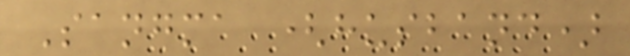Sangma (husband)
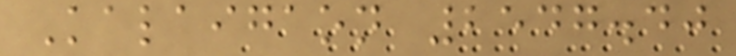Kalaigaon 2547.40
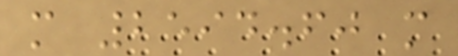m 2594.60 m
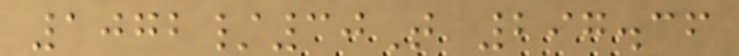1072/30T 297.36
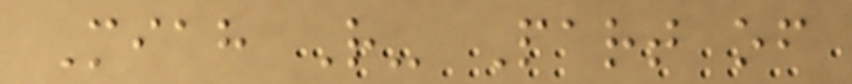Miah R- Part of
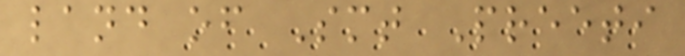land of Smt Preeti
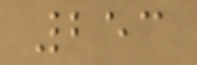253
